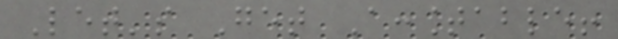Let's Get Accountable!
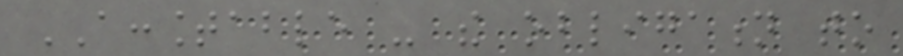ACCOUNTABLE - the obligation to
